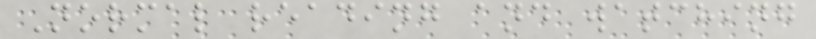Normal reading and watching
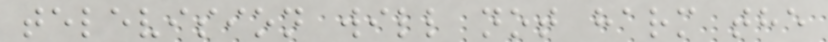television will not harm the
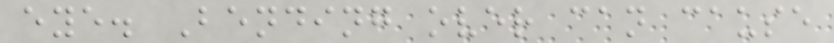eye. Bending over can cause
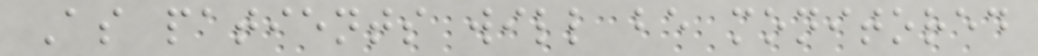As patients will be monitored
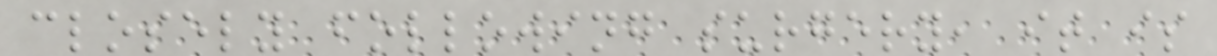closely following surgery, it is
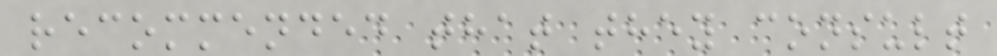recommended that they consult
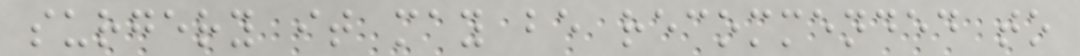surgery it may be recommended to
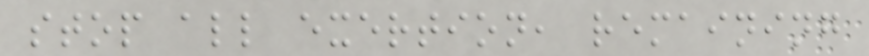stop all exertion, remaining
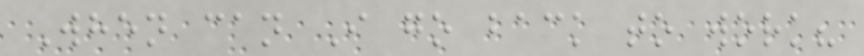When can I go back to work?
